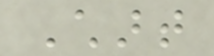Chart
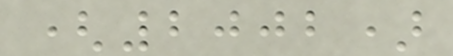(2002)
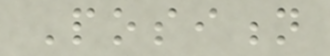Position
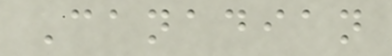Canadian
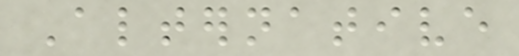Alternative
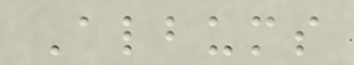Albums
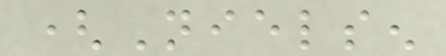(Nielsen
